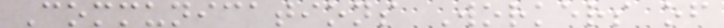Communications Workers of
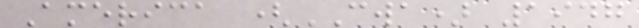America (CWA) 1947
